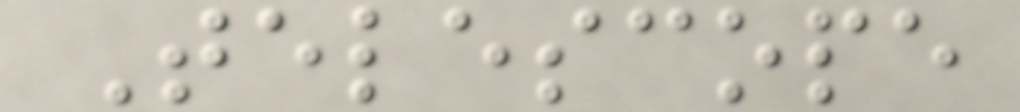Telescope
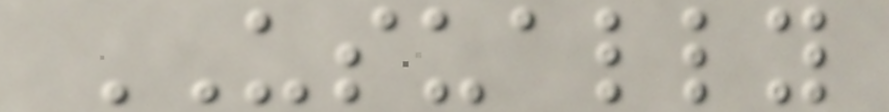USUALLY
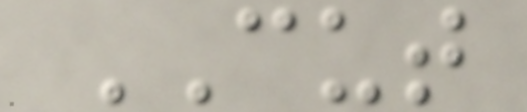CUT
